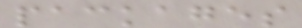packages
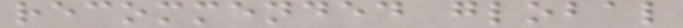recommended global
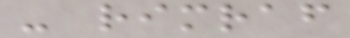- rimraf
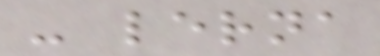- lerna
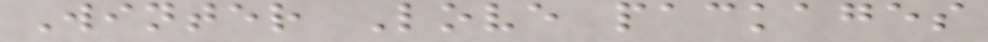Winter Love packages
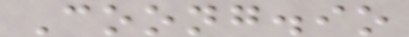Coong.io
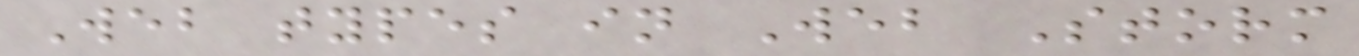Web types in Web Storm
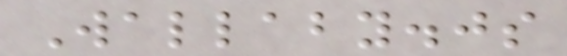Wallaby.js
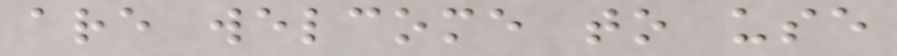are welcome to use
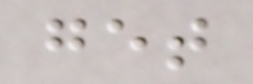get
